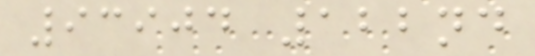93904 122nd
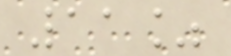11%
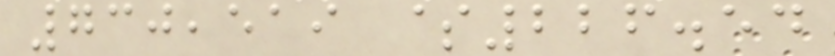730,519 $226.54
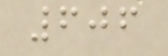606
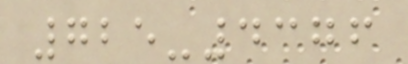725-4376
